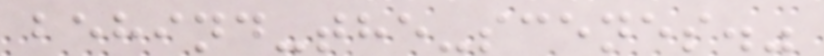behind-the-scenes."
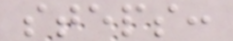steps:
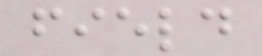field
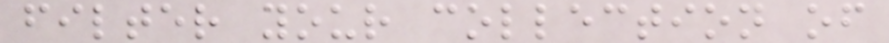filter your collection of
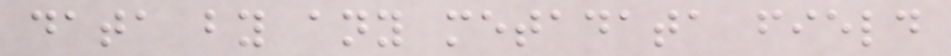data by any metadata field
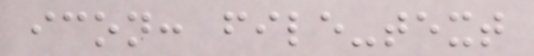icon: file-text
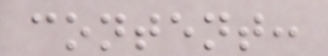content:
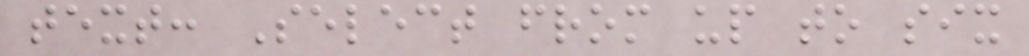text: Select from up to six
